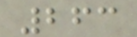263
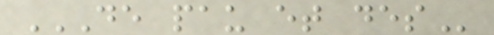DE PAU ET DES
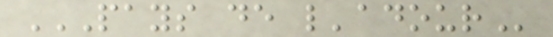PAYS DE L'ADOUR
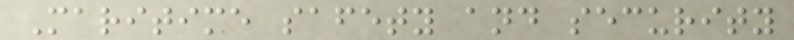Maritime safety and security
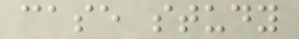case study
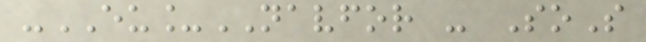-EU_NAVFOR - SoS
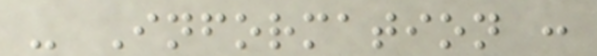- Information :
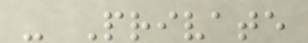- Private
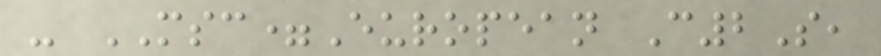- MSC=European C2S,
